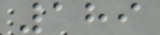189
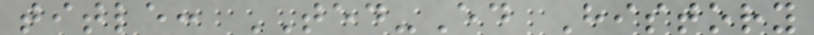title: TED-Ed History
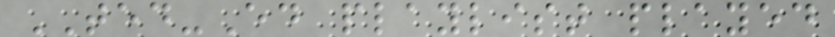TED-Ed playlist played
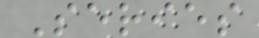Series
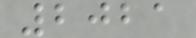2021
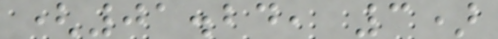(01.24, 3)
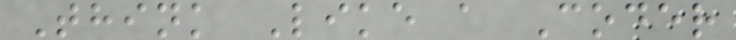Think Like a Coder
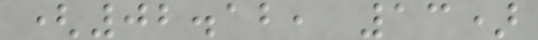(02.12, 13)
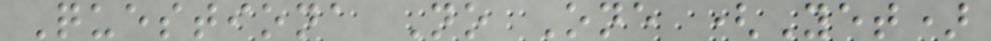Questiona No One (Yet)
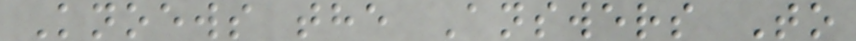Knoews the Answers To
